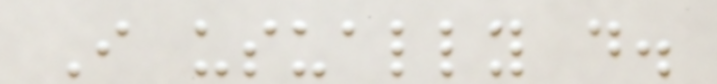I usually do.
